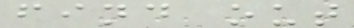find out
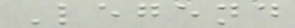Legend
